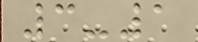3-1
